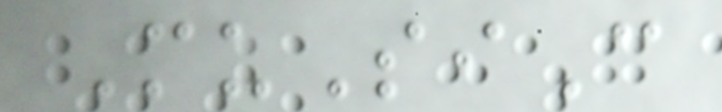MuSiC
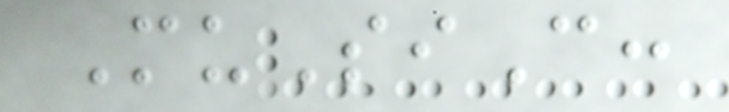MuSiC:
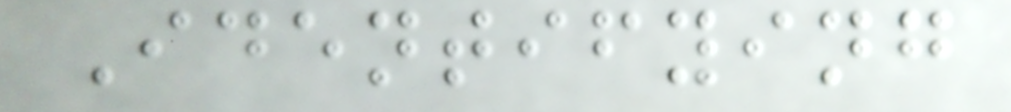Identifying
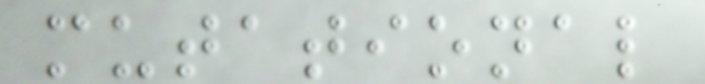mutational
